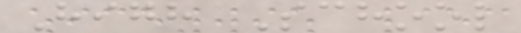High School
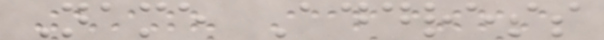Name Address
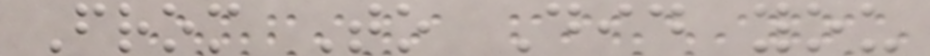From To Did you
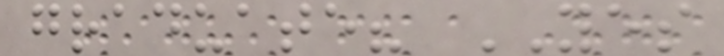graduate? YES
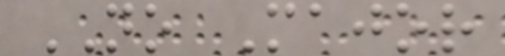NO Major
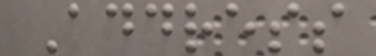Address
